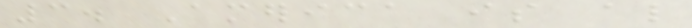3. America is also
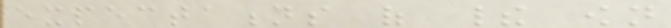expectations of their own
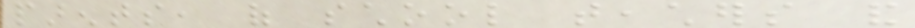parents, of school teachers and
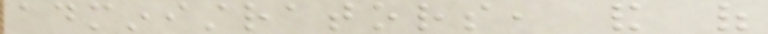administrators, and of
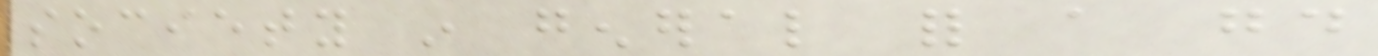society in general for a good
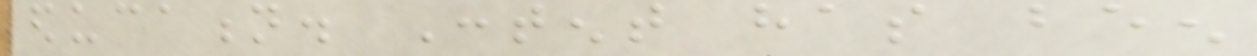education. Content has been
